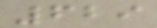629
